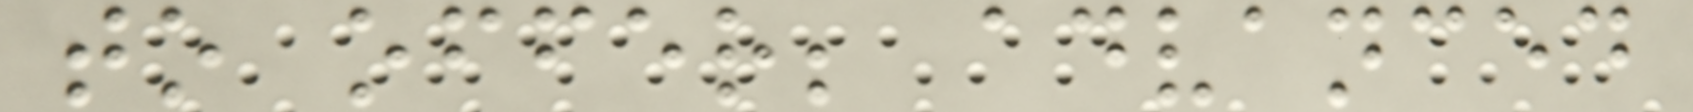to offer; advanced
